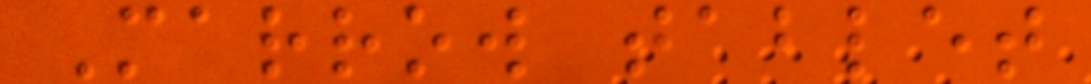Marrow tablet
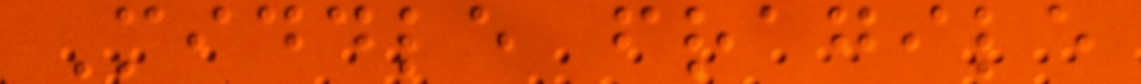Middle fragile
